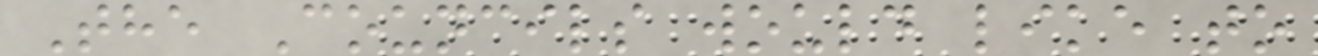The Councils would like to
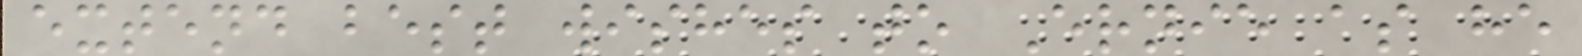extend best wishes to Ernie as he
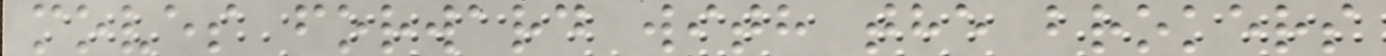moves forward with the brokers
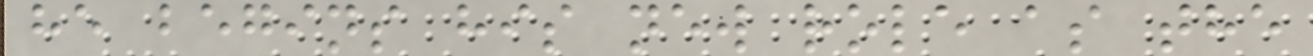he begins his new role as the
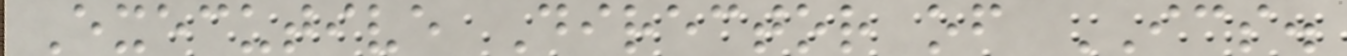Executive Director of ICS.
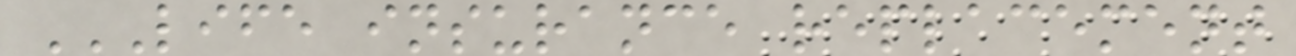LIFE INSURANCE REPLACEMENT
